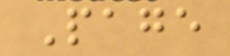Page
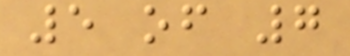5 of 7
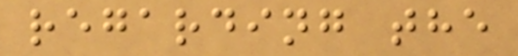regarding the
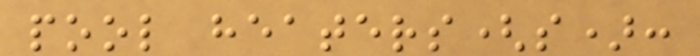pool heaters(s):
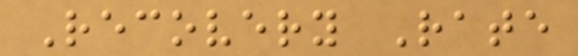Recovery Rate
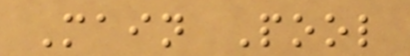Main Pool
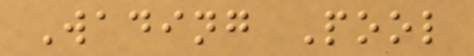Wading Pool
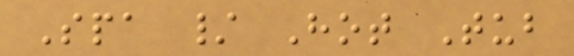Spa / Hot Tub
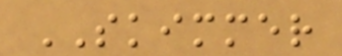SKIMMER
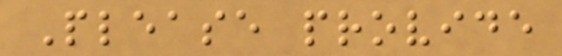Please provide
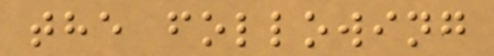the following
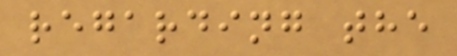regarding the
